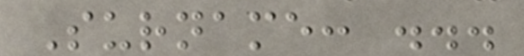Surname: ...
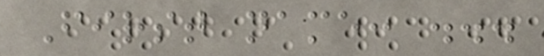First name: ...
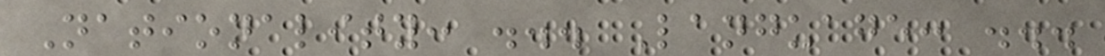Nationality: ... Language: ...
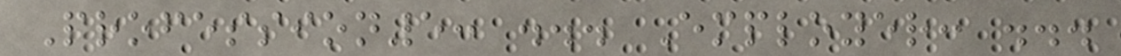Profession5: ... Employer: ...
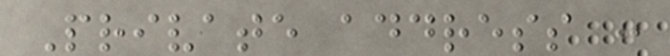Private address :
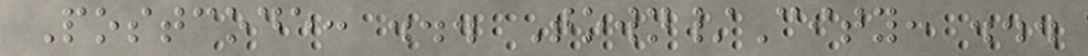Postcode: ... Town/City: ...
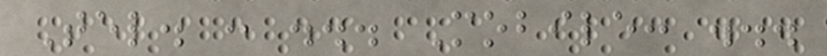Tel. : ... Mobile: ...
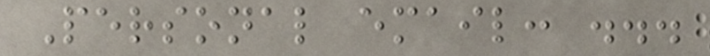Personal email: ...
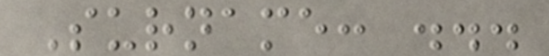Surname: ...
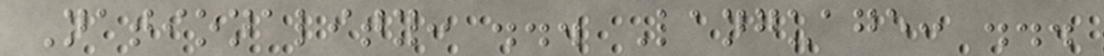Nationality: ... Language: ...
